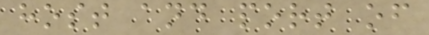host and port of
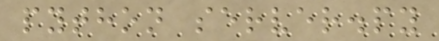python server.py
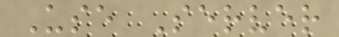Use Server
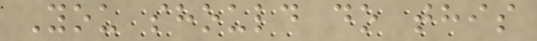You should do this
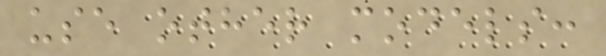use other models:
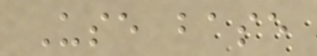Use base
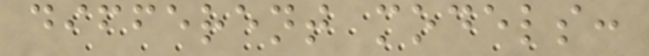different models:
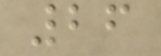26
